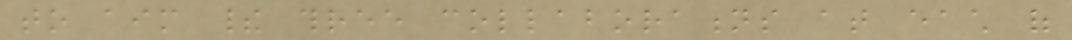to aim their three collaborations at each of
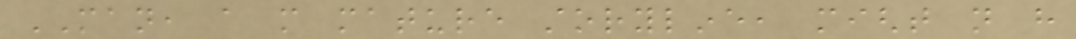MAN, a more mature storyline, might not have
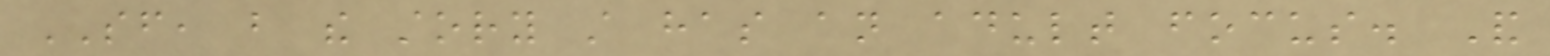SF, but the story still has an adult focus. And
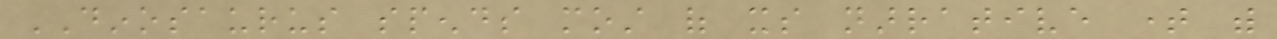DINOSAURUS spends most of its narrative time with
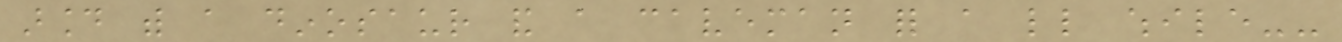around with a dinosaur and a caveman for a little while--
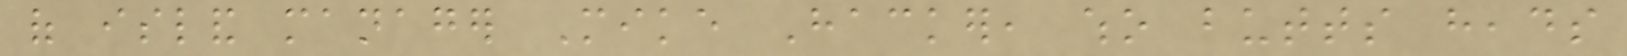of island manager Mike Hacker, who butts heads
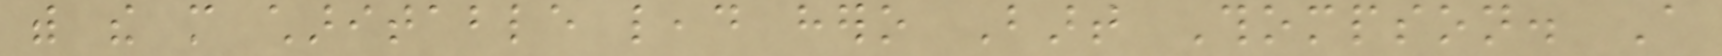with the more charitable lead hero Bart Thompson. A
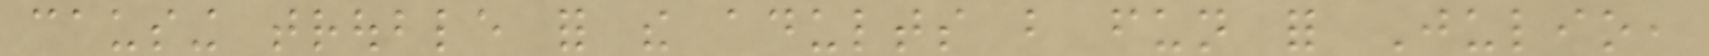causing trouble for the adults but fun for Julio,
